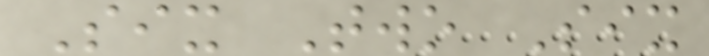Six Two Six
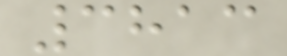3813
